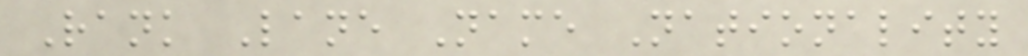Rank Lane Name Nationality
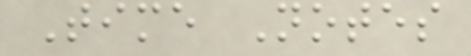Time Notes
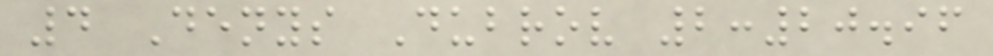4 Denys Dubrov 2:20.96
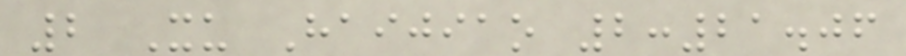2 Xu Haijiao 2:21.06
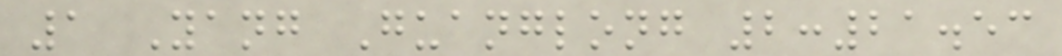1 Yang Guanglong 2:21.53
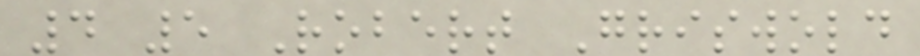4 5 Robert Griswold
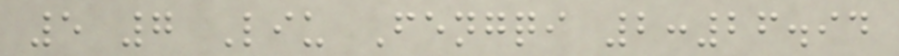5 7 Liu Fengqi 2:26.94
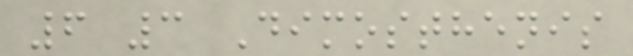6 3 Dimosthenis
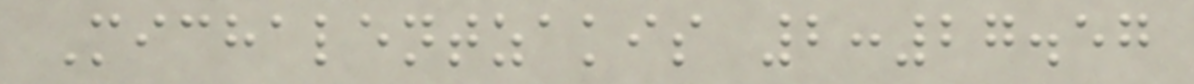Michalentzakis 2:27.57
